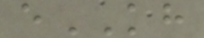eKH
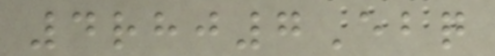4rhj7Ebq
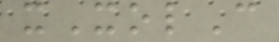xXolC
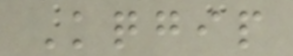Kqgip
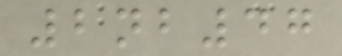2nb47
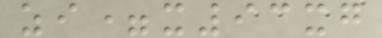zi=x93xg
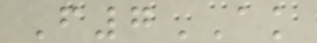F7AK
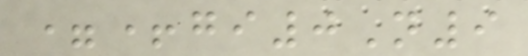=+gi0N9
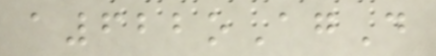a622oAgD
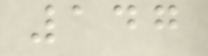147
